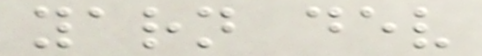yarn dev
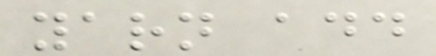yarn add
